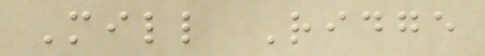Mill Ridge
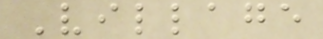Village
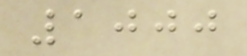1000
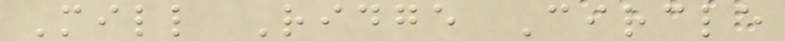Mill Ridge Circle
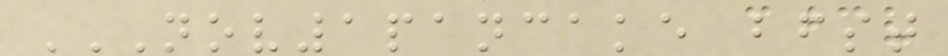NOV1PANCAKE BFST
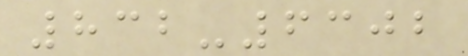832-6302
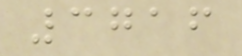3716
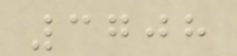3708
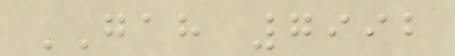GAH 7992
